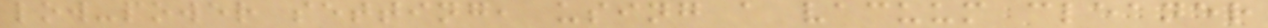low-power setting, using a vacuum cleaner
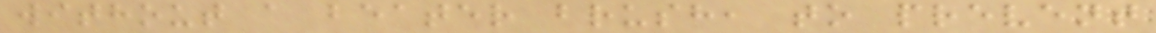without a beater brush, to prevent
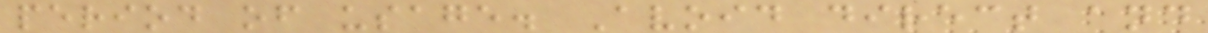period of usage. Avoid direct and
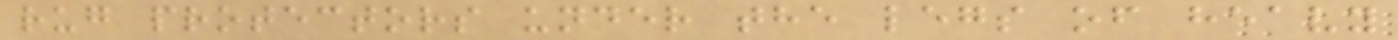rug protectors under the legs of heavy
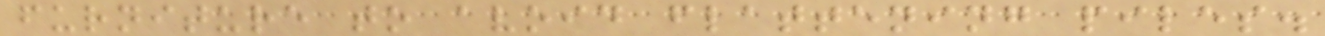furniture to avoid flattening piles.
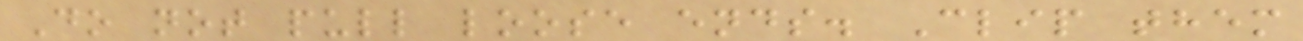Do not pull loose ends. Clip them
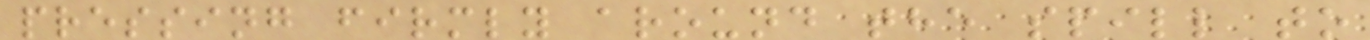pressing firmly around the spill to
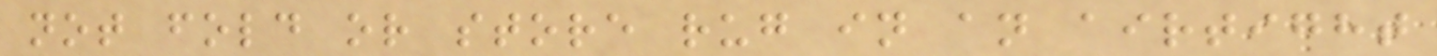not fold or store rug in an airtight
